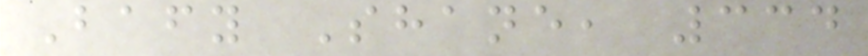Bafy Shane, 334
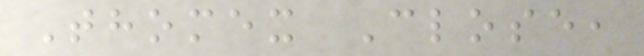Thomex Close,
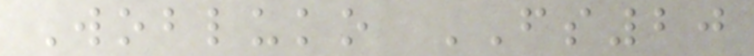Wobluko FS20
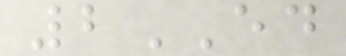2ED
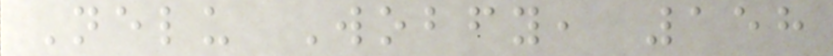Nelu Wobfy, 158
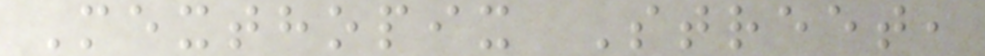Mexthopix Street,
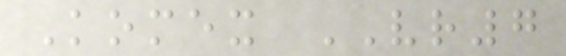Komex VR7
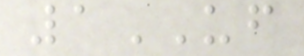1UF
